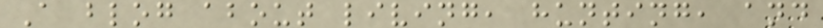A blog about living, hunting, and
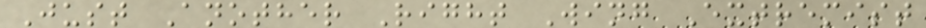Just Another Right Wing Extremist
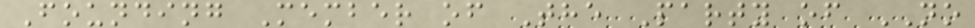Founding Member of The Party of NO
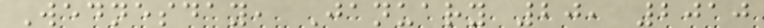Wednesday, January 20, 2010
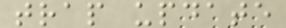trap update
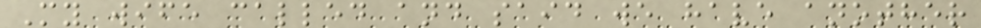My wife called and said we have another
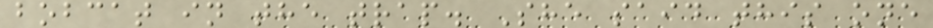bobcat in the trap. She said this one
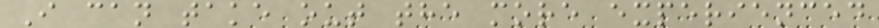I can take out the more experienced
